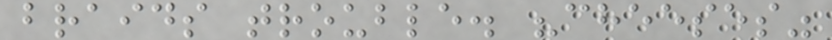braids trouble. "cheeses"
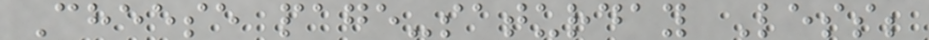Cheese page-saturday Less;
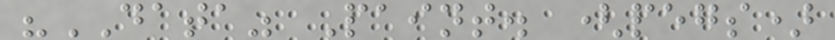"DATA" Paint. (pegs)
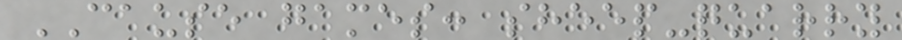CAUSE games: sheep-quarry
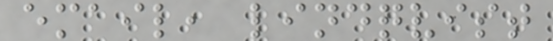email, lindqvist
